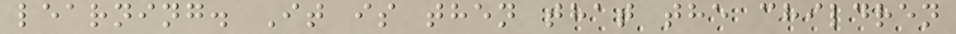learning. It is then that the children
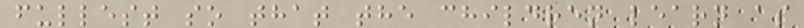fullest so that the children learn as
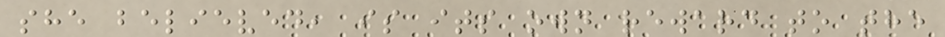she believed, is its own reward to the
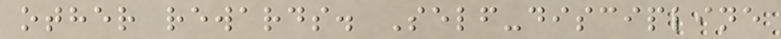other rewards. Self-discipline
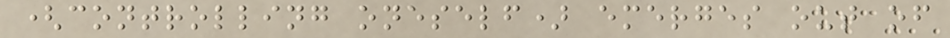(controlling oneself) emerges out of
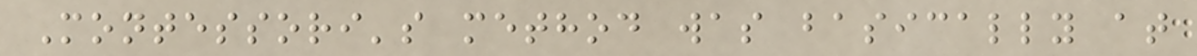Montessori's method was basically at
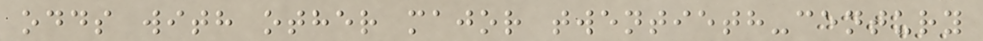odds with other major twentieth-century
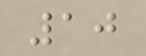10
